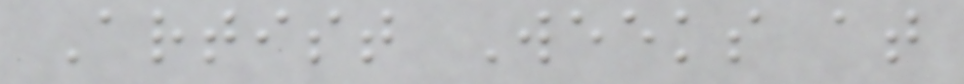Artist Weeks at
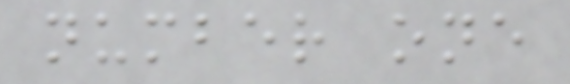number one
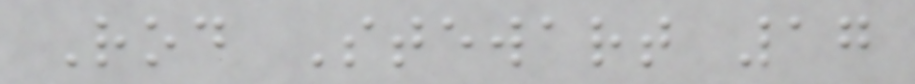Rod Stewart 17
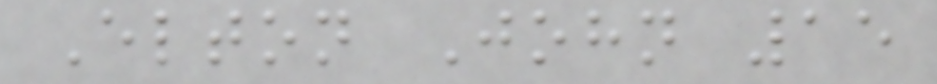Elton John 15
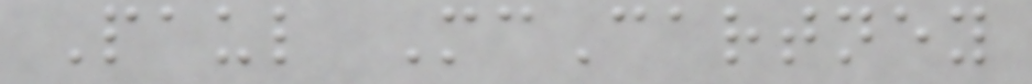Paul McCartney
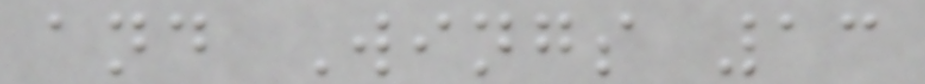and Wings 13
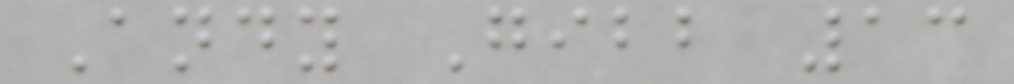Andy Gibb 13
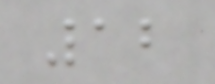12
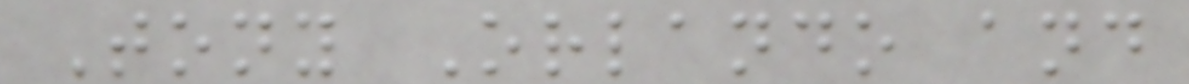Tony Orlando and
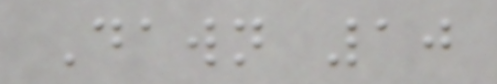Dawn 10
